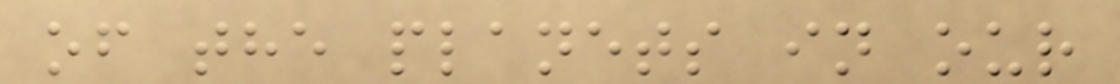of the planets in our
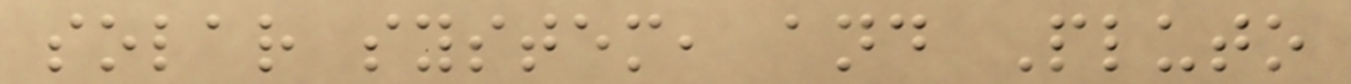solar system, and Pluto
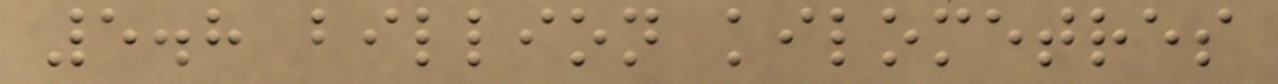5.8 billion kilometres
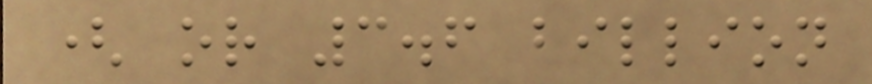( or 3.6 billion
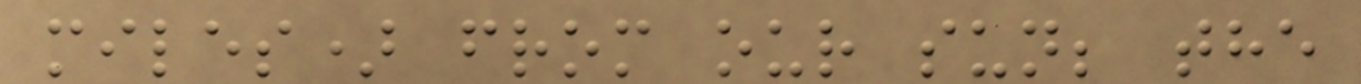miles) from our sun; the
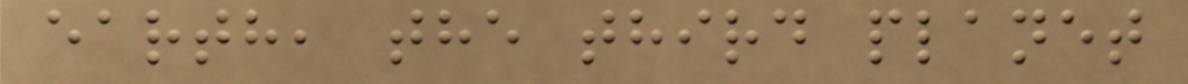earth, the third planet
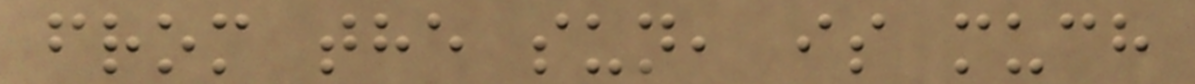from the sun, is much
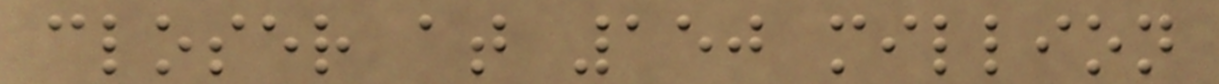closer at 150 million
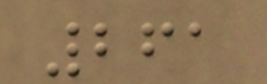261
